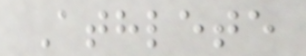Athlete
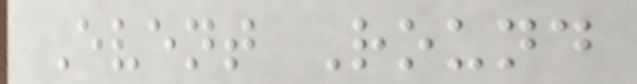Event Round
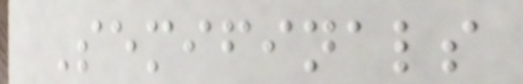Semifinals
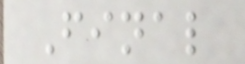Final
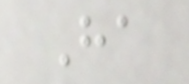Ha
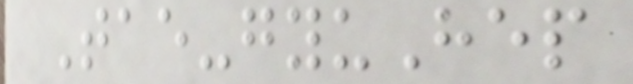Tae-gyuHep
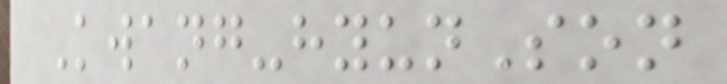Kwang-hyunSon
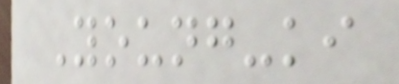Young-ki
